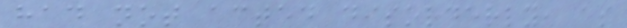had not acted disorderly, as
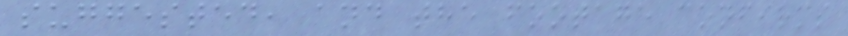suggested, and the footage confirms
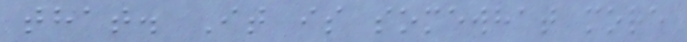that. It is somewhat more
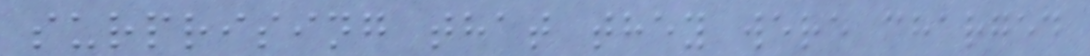surprising that they were charged
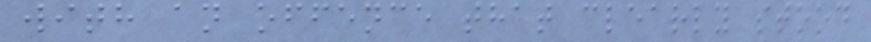with an offence that clearly stood
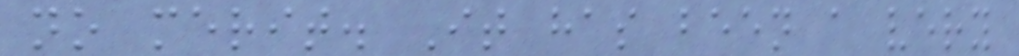no merit. It has been a very
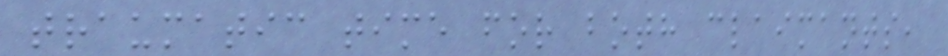traumatic time for both claimants,
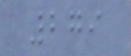279
